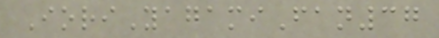IoriYagamiFan37
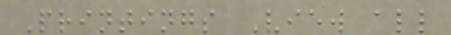Printings View all
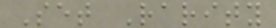Set Rarity
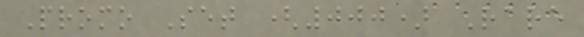Promo Set (000) Rare
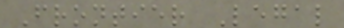Frontier Legal
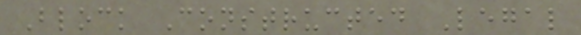Block Constructed Legal
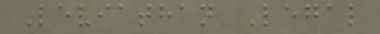Leviathan Legal
